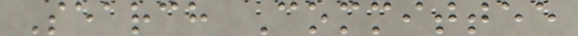Search Committee
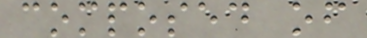composed of
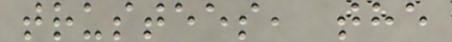trustees, the
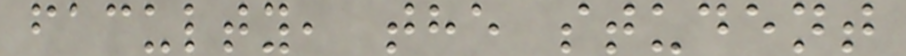faculty, the student
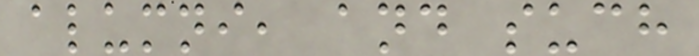alumni, and such
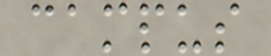campus
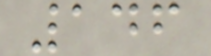146
